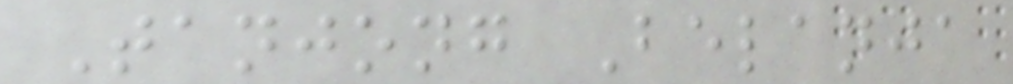Tanjong Belanja
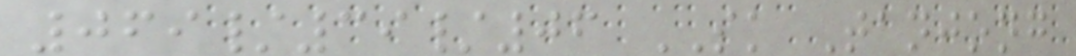069/39/06 SK Tanjong
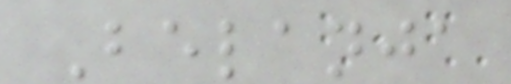Belanja
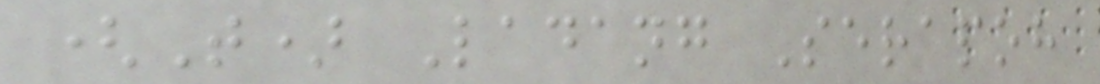(T) Ladang Serapoh
